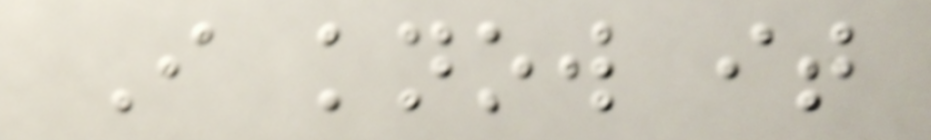I know it
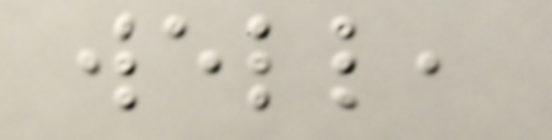well,
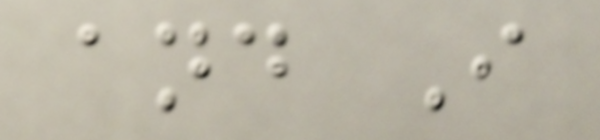and I
